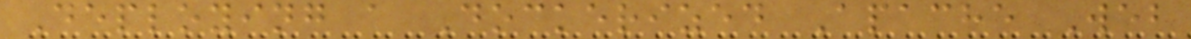Deploying a Dockerized Apache Web
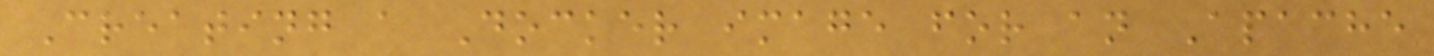Creating a Docker image for an Apache
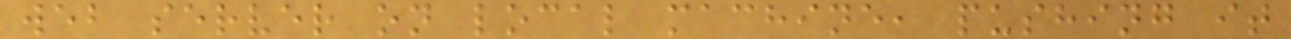web server on local machine, pushing it
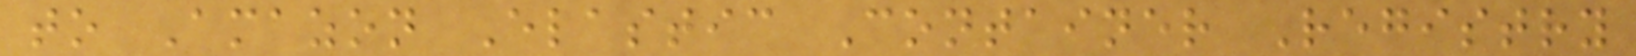to Amazon Elastic Container Registry
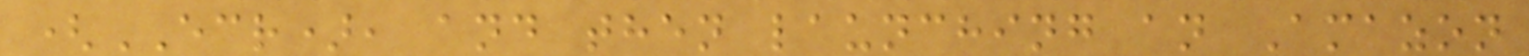(ECR), and then launching an Amazon
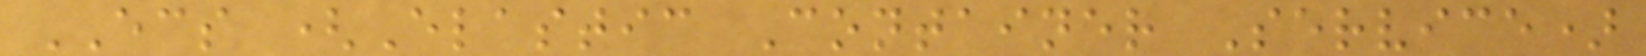ECS (Elastic Container Service)
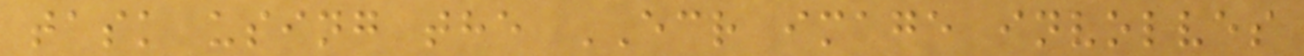task using the ECR image involves
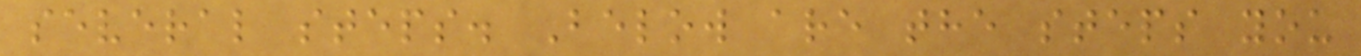several steps. Below are the steps you
